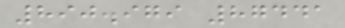890.979 87441
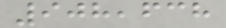908,638
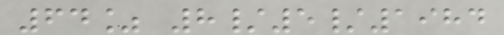64% 8/5/1984
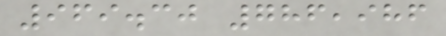969.30 786,986
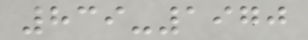839-1970
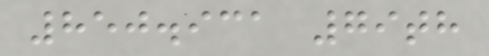850.931 79th
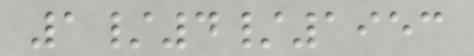1/4/1953
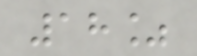18%
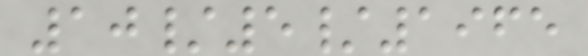10/5/1965
